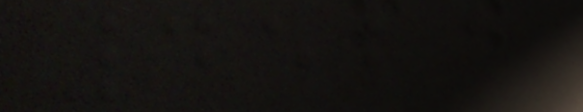4521
